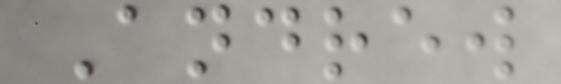Andrew
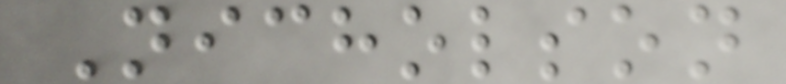Nicholson
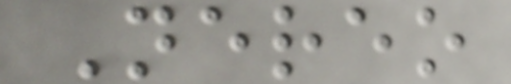Nereo
